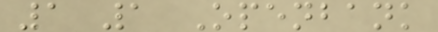1 1 Openbank
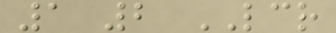1 2 LCR
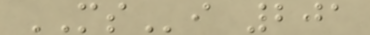MSi 201
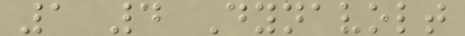1 4 Dynavolt
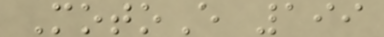MotoE 199
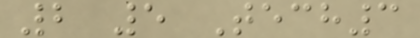2 5 Tech3
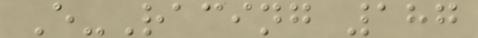E-Racing 187
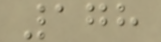178
